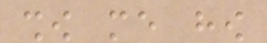show me how
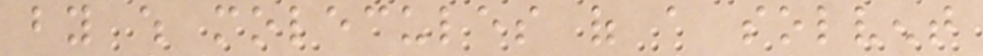by which molecules of a solvent
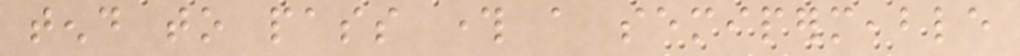tend to pass through a semipermeable
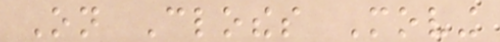On Clothes Moving
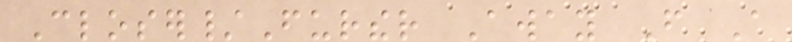Closer/Further Away From A
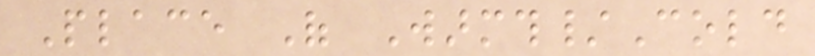Place Of Warmth/Cold
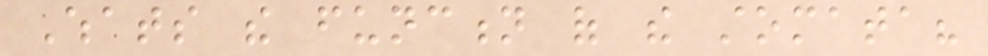Whats the function of the stomata?
